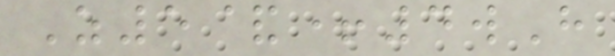Z5&+4wH
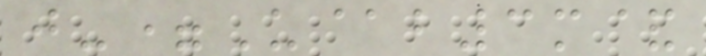j-=U@b3m&
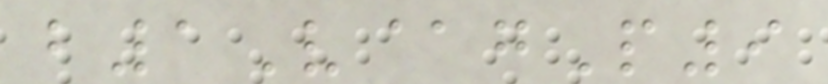b1V@gP9
